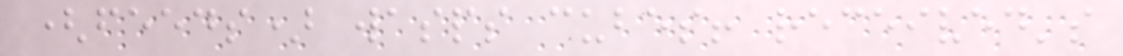(feeds) wasps cubes! received's
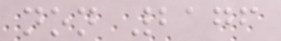non 2176
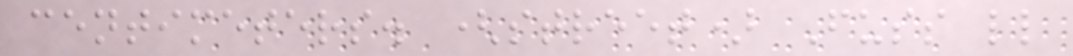centimeters. (street) Fuss ll
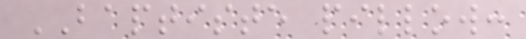BAPTISTE pillow:
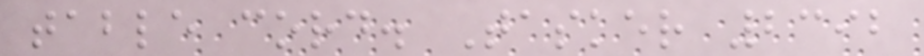table cord. Tasker 2392
